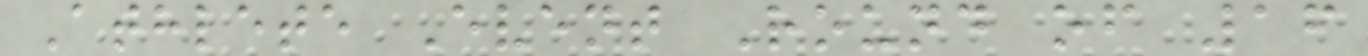Athlete Event Round of 16
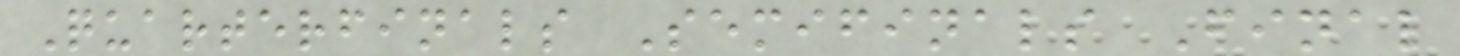Quarterfinals Semifinals Final
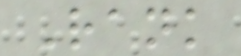Rank
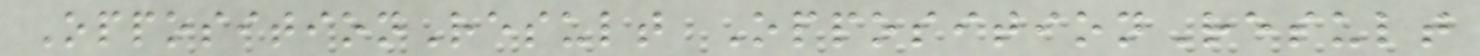OppositionResult OppositionResult
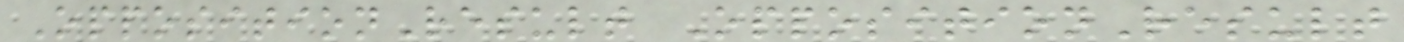OppositionResult OppositionResult
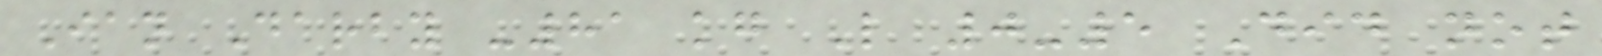Ian Darby -81 kg L 0-5 Did not
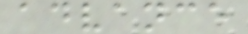advance
